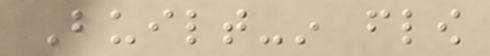Built-in flow
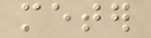meter
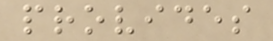provides
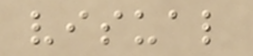visual
